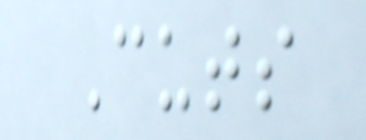Cuts
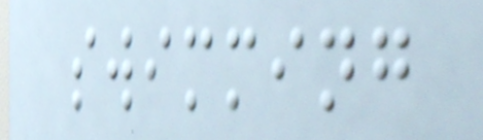swimming
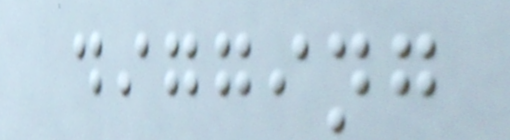digging
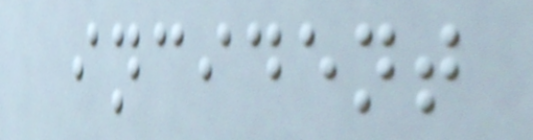incident
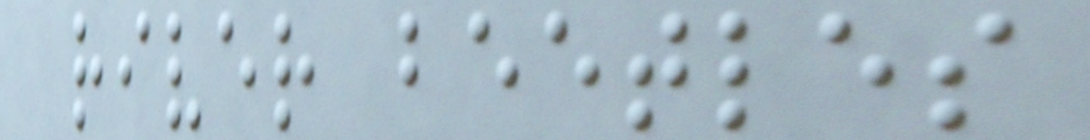river beetles
